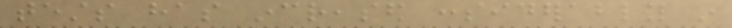tests has increased considerably in
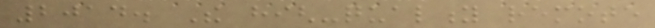2014. The high-quality remote
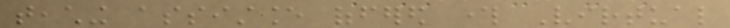teaching assistance offered through Virtual
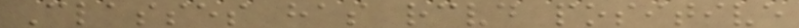Classes has received positive
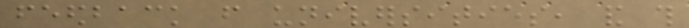feedback from universities, and this
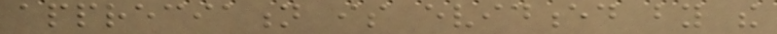appreciation is evidenced by the
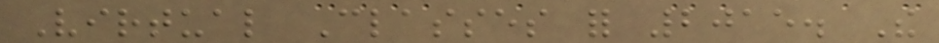Virtual Classes for 2015. The
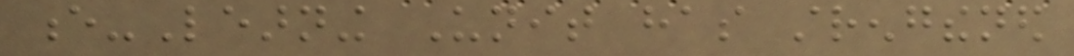e-Learning Unit has strengthened
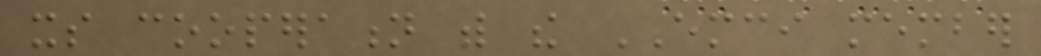its cooperation with the EMCI member
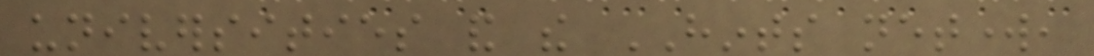universities and the HINTS network,
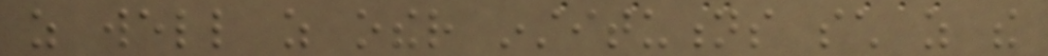as well as other institutions such as the
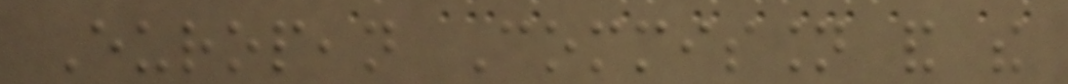European Commission and the
